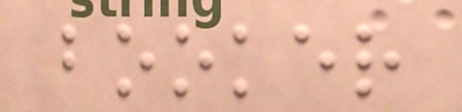booker
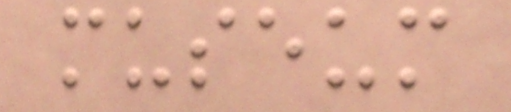museum
